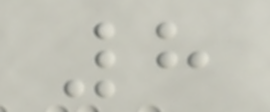8
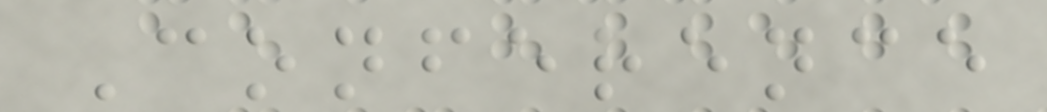Conference
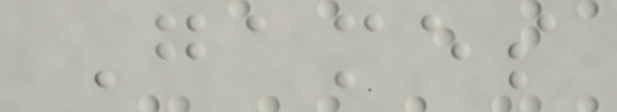Games
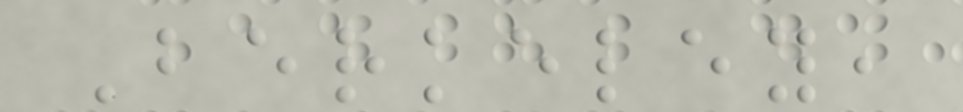Berkeley,
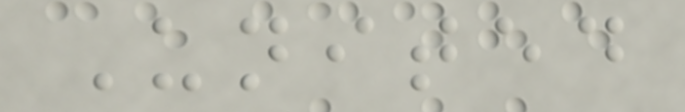United
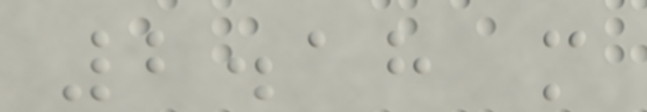2.18 m
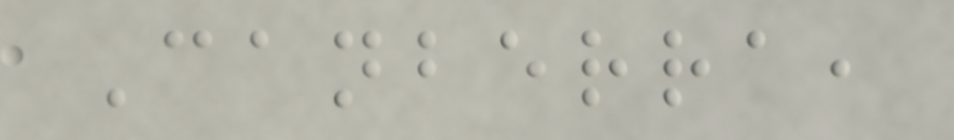Canberra,
